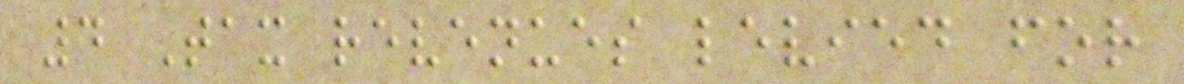4 Tax revenues levied for
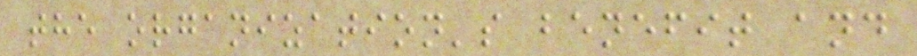the organization's benefit and
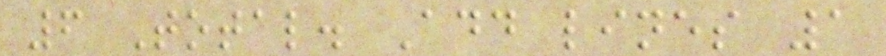6 Total. Add lines 1
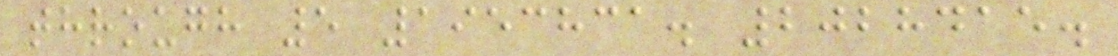through 5 1953831. 2028415.
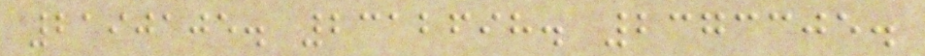2190105. 2312698. 2373305.
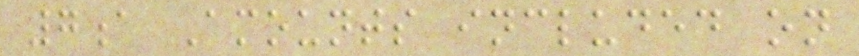7a Amounts included on
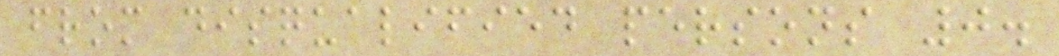from disqualified persons 0.
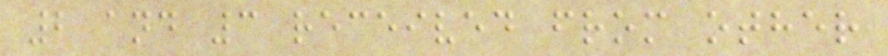2 and 3 received from other
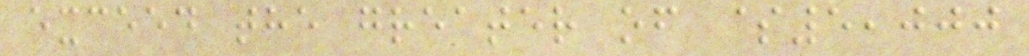exceed the greater of $5,000
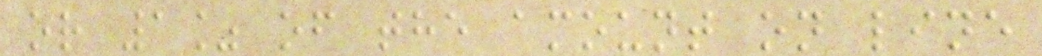or 1% of the amount on line
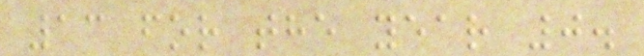13 for the year 0.
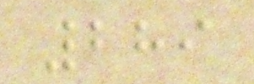289
